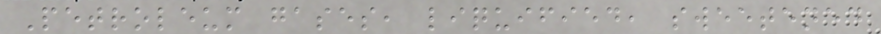Petroleum gases, liquified, sweetened
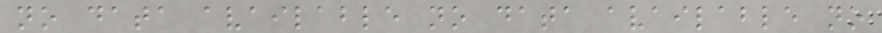no data available no data available no
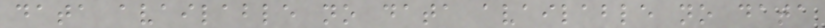data available no data available no data
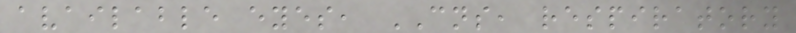available eyes, CNS, respiratory
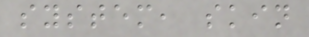system, skin
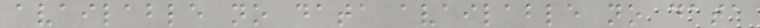available no data available no data
